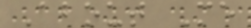About Me
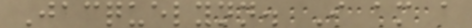Jacquelynn. I am a
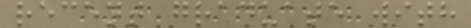recent graduate with
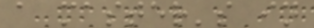a master's in
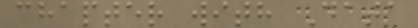chapter with Data
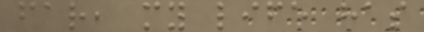far, my life has
